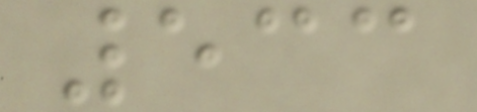533
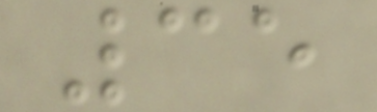35
